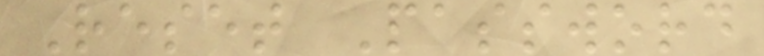Reset Password
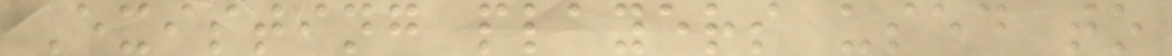Existing players used to
